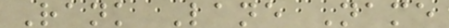Rank Lane Name
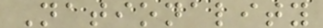Nationality
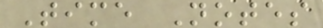Time Notes
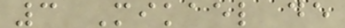3 Mikael de
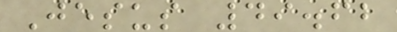Jesus 49.62
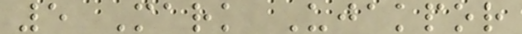5 Mark Ujakpor
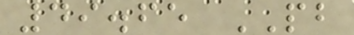49.65 PB
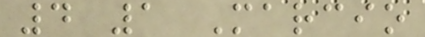4 1 Marcio
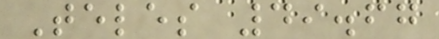Teles 49.67
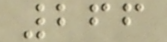266
